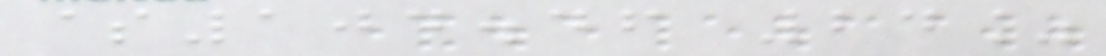$104.46 24%
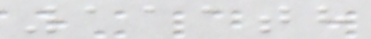111th
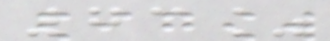73%
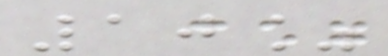10%
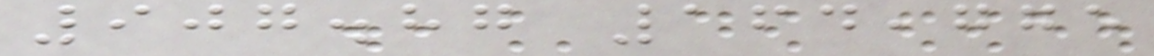907.87 164,775
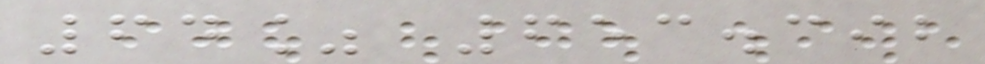64% 653.392
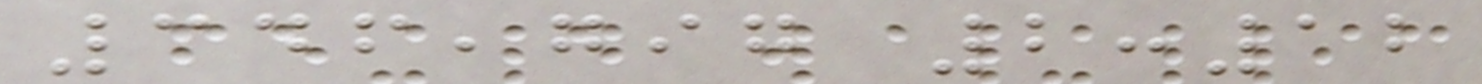346,797 2:12
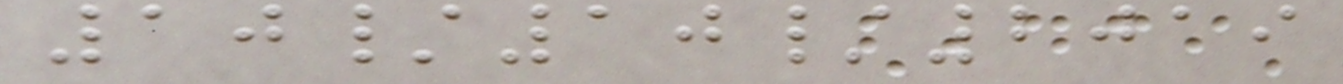10/10/2019
